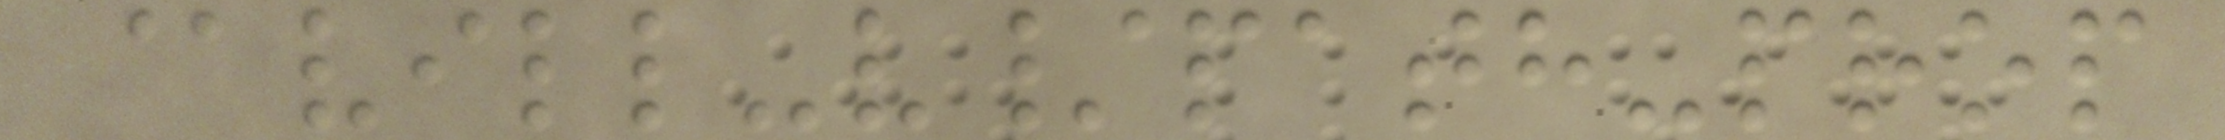@vill-v/path-prop
